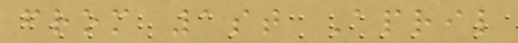from 1st April
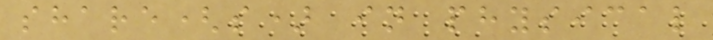share(s) in physical
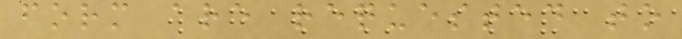form are requested to
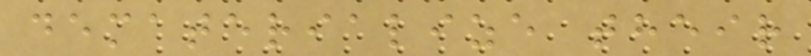dematerialize their
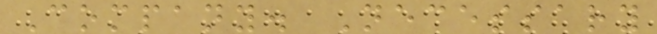Company. Necessary
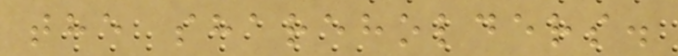the shareholders.
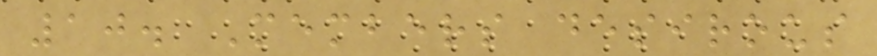10. Members desirous
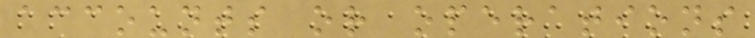accounts or operations
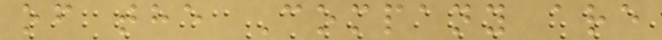of the Company are
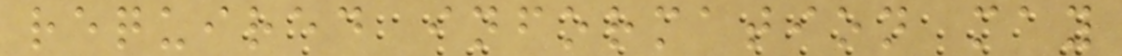required information may
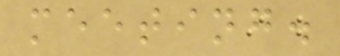meeting.
